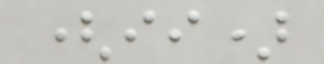(ii)
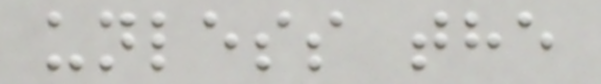unless the
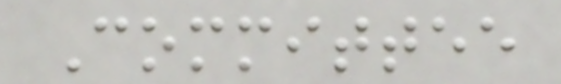Committee
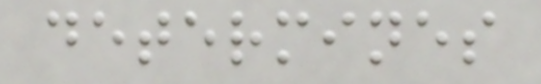determines
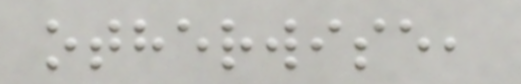otherwise,
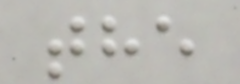the
